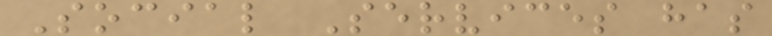Social Services has
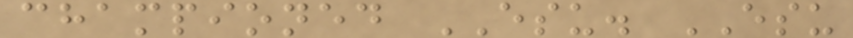championed ESU. ESU
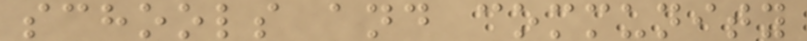schools and community
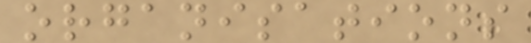organisations
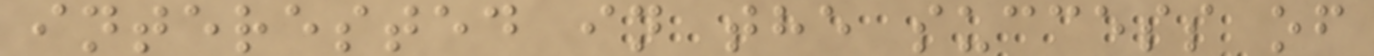interested in the success of
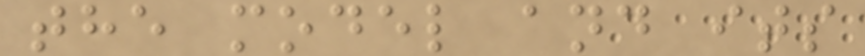the model and its
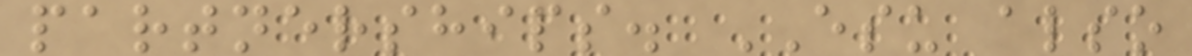partnerships. ESU also
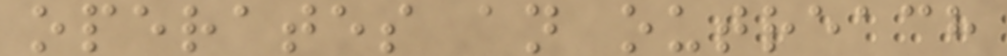operates an outreach
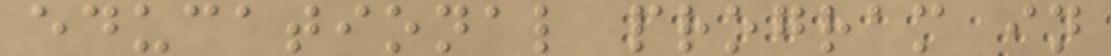educational program in
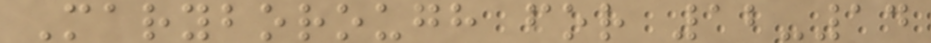Maryborough for 12-14
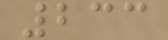233
